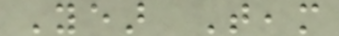Year Team
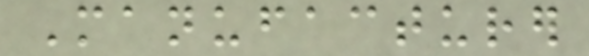Manufacturer
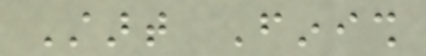Start Finish
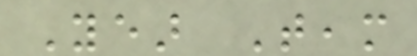Year Team
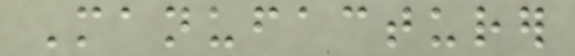Manufacturer
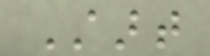Start
